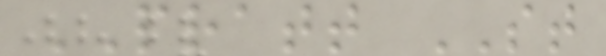PRATT ST
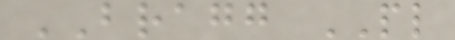BRAGG PL
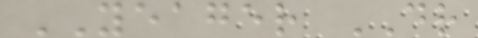YEAGER DR
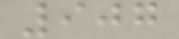907
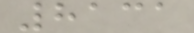8131
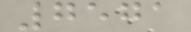7571
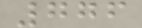776
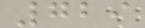729
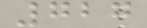727
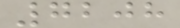7208
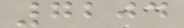7204
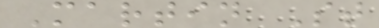Martin St
